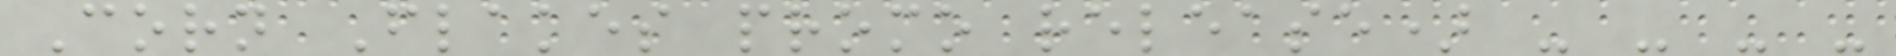Corn Flakes promo release) - - - -
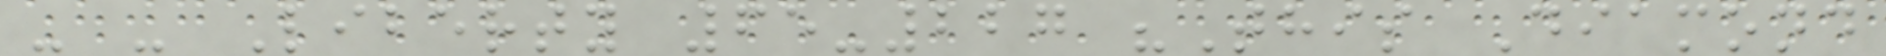- - Liberty 65-227 "This Diamond
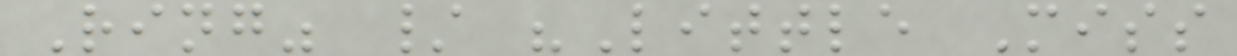Ring" / "Little Miss
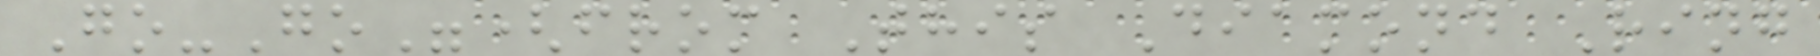Go-Go"(from This Diamond Ring
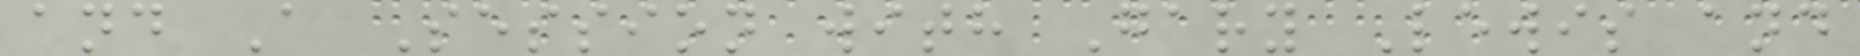and A Session with Gary Lewis and
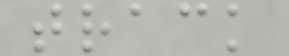track
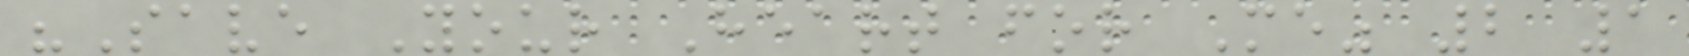"Save Your Heart for Me" 2 1
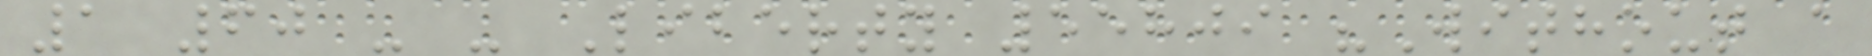1 60 - - Liberty 55809 "Without a
